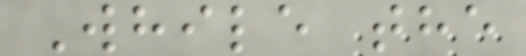While the
